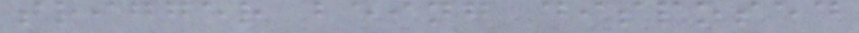trigger being disposed
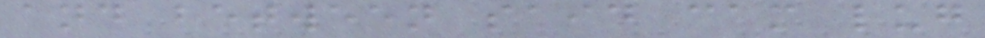and between said cam lug
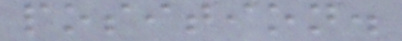position.
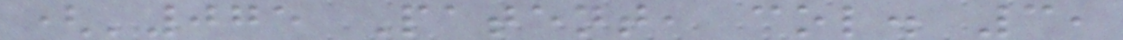('075 Patent, col. 3,
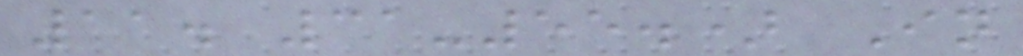11. 31-55.) In
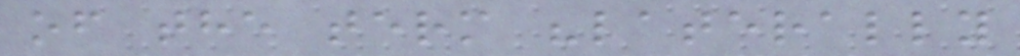of the term "laterally
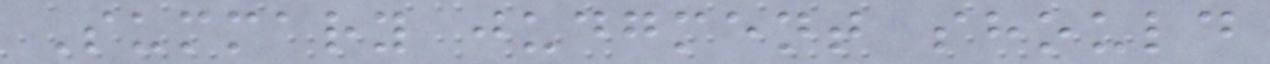Summary judgment should
